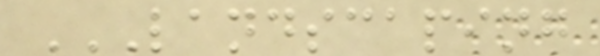LANDSCAPING
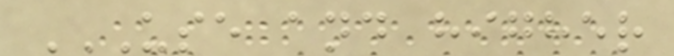USE AND HIGHER
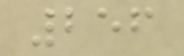256
